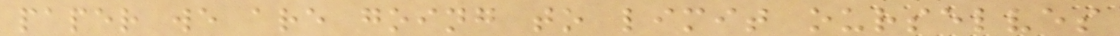paper we are going to limit ourselves
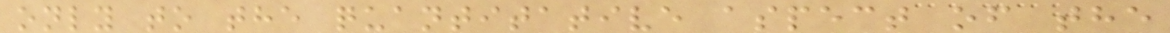only to the quantitative aspect of the
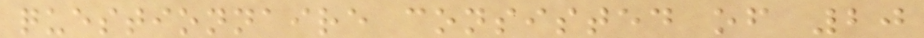questionnaire consisted of 20
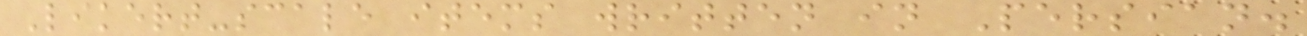Likert-scale items written in Persian.
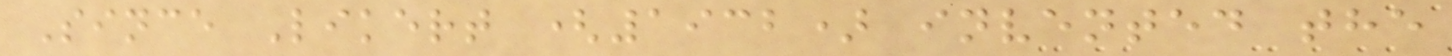Since Likert (1932) invented the
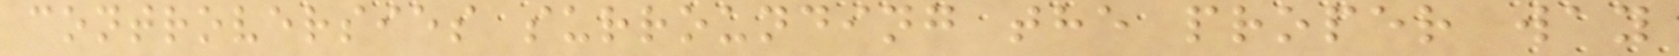controversies surrounding the proper way
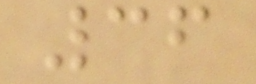36
